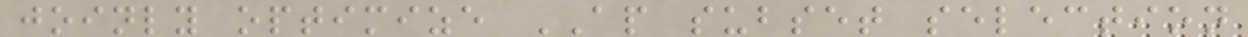joinly optimize AP subset selection
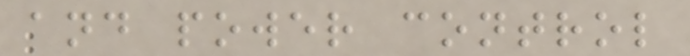and power control
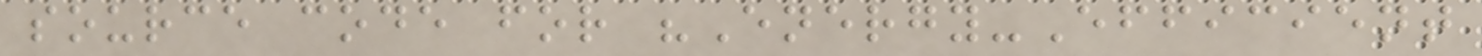source code for "Energy-Efficient
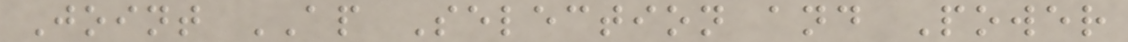Joint AP Selection and Power
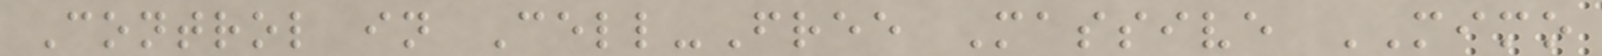Control in Cell-Free Massive MIMO
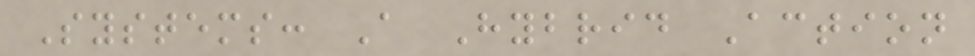Systems: A Hybrid Action
